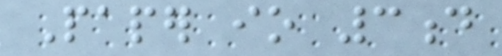Paper io 3d
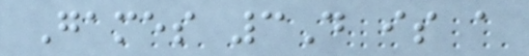Games 3D is a
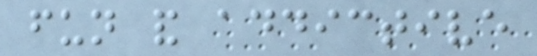fun and addictive
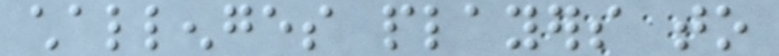challenges players to
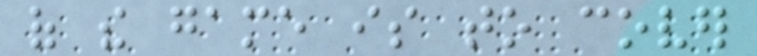of the game is to cover
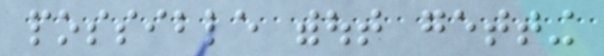possible without getting
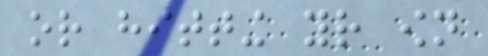or hitting your own
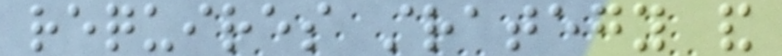requires strategy and
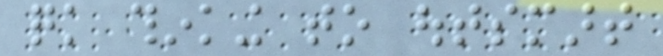quick thinking to outsmart
